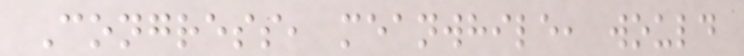Congress, meanwhile, would
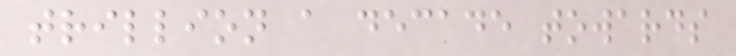trillion a decade towards
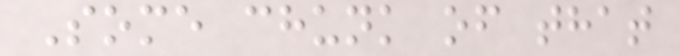Some chunk of that
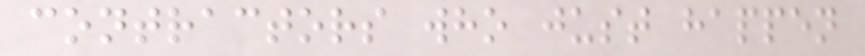contractors who just happen
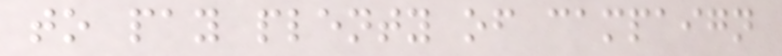to pay plenty of campaign
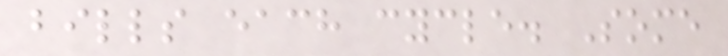bills each cycle. Some
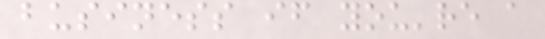business if you're a
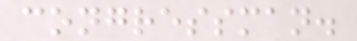congressman.
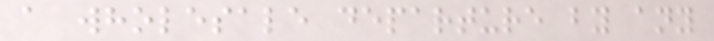a wholesale departure by any
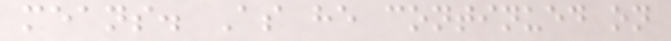means. As he continued on
